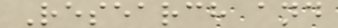Research and
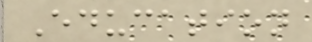Education
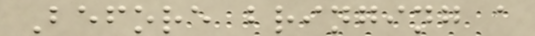Before bringing a
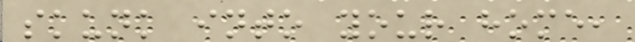skunk into your home,
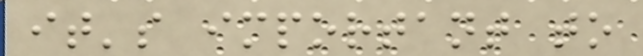it's important to
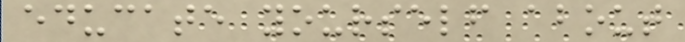educate yourself about
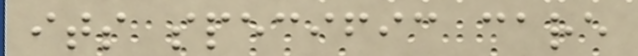its specific care
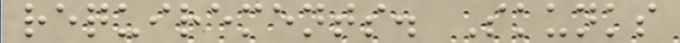requirements. Skunks
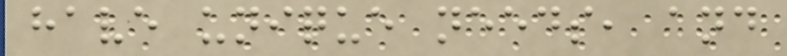have unique needs, and
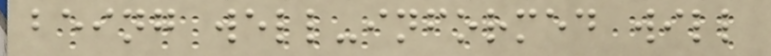being well-informed will
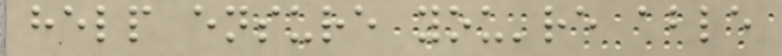help ensure you're able
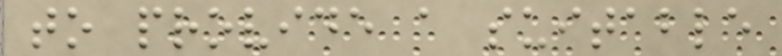to provide a suitable
